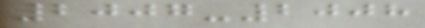2007-2008
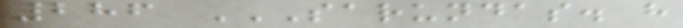286 SARUNDAS. H
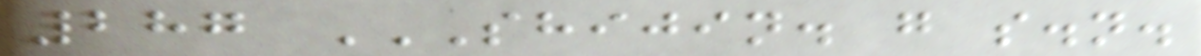287 SHIJIN. G S.N.
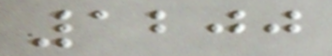1200
